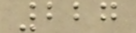227
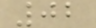02
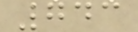743
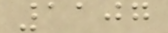1107
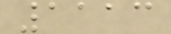1113
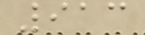913
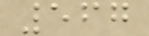567
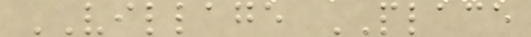VILLAGE PLACE
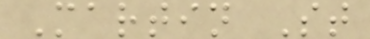Martin St
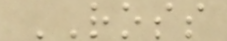ROSS
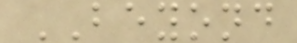BEYOND
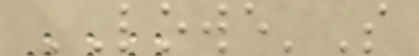LOWE'S
